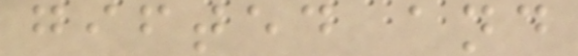gifted and
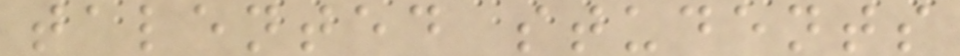talented students
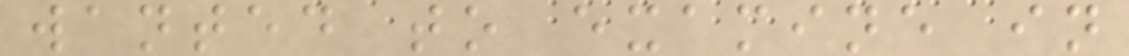wanted to examine in
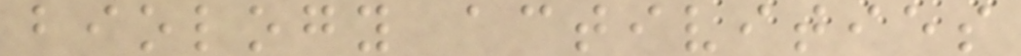biology activities
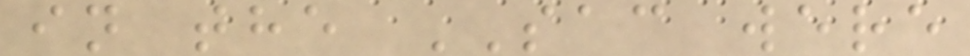in the SAC were
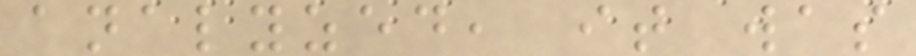analyzed, it was
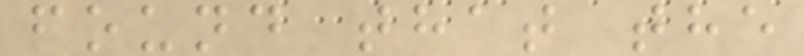found that the
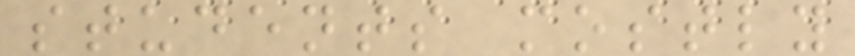students mostly
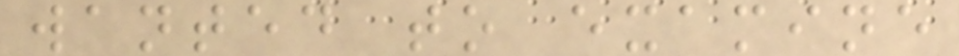wanted to examine
